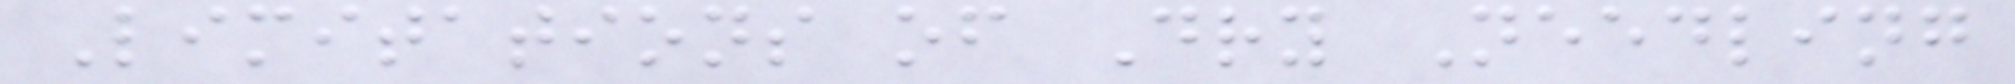Limitations of Dry Needling
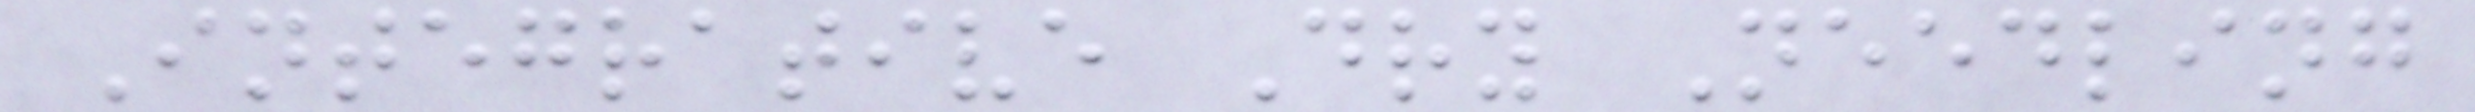Integrative Dry Needling
